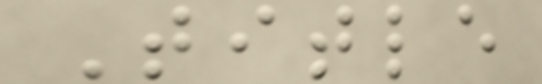Title
